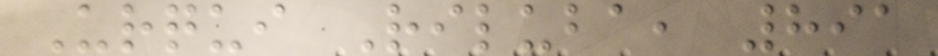Urqui Riluba, 891
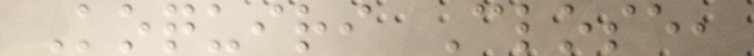Koquiri Close,
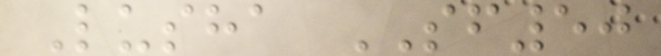Lusha SF50
